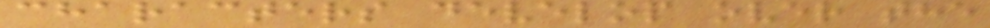characters develop over the
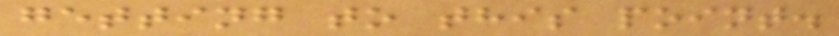getting to this point.
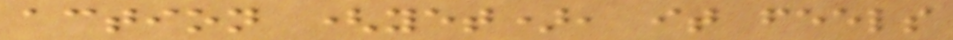action (yet), it feels
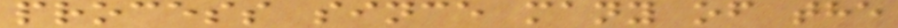process since many of the
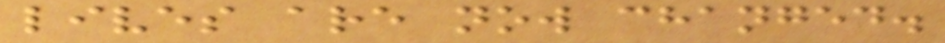lives are now changed.
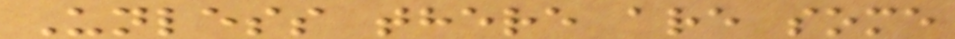Unless there are some
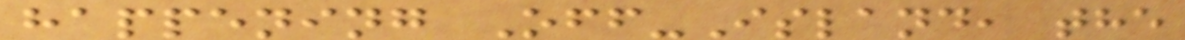happening Off-Island, the
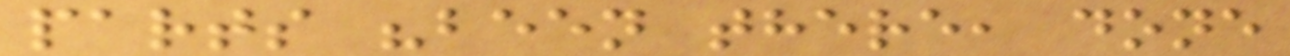parts "been there, done
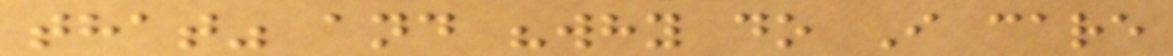that" and "why do I care
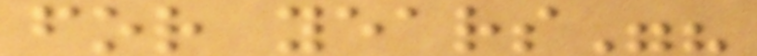for years"?
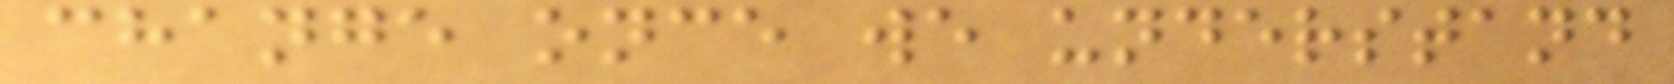change once we understand
